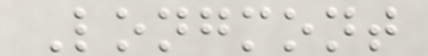Longmont
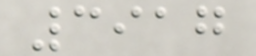3917
